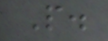P.
